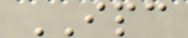IPC
